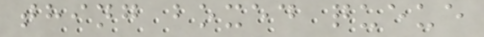thing boxed queue
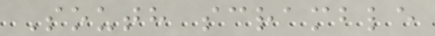South scramble
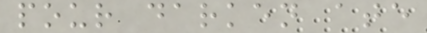pour darken ate
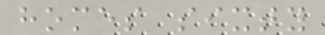homes sixty
